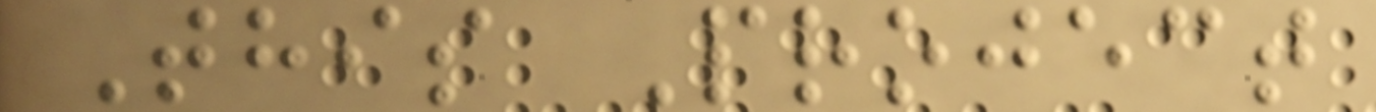This Project
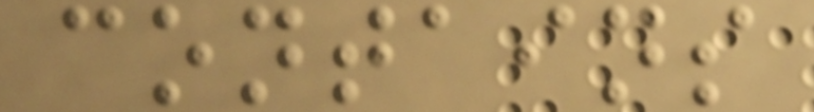contains
